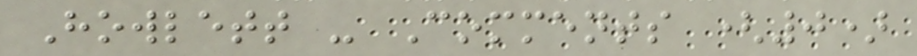Howlett - Comments (0)
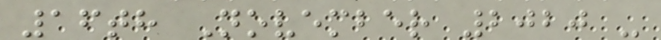16th November 2020 -
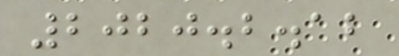2020.2.12
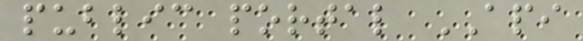public portal API
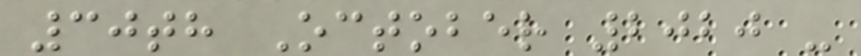30th October 2020 -
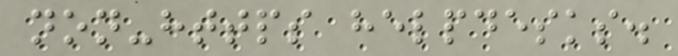non-https helpdesks.
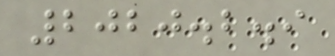2020.2.9
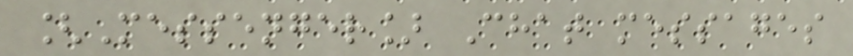[Messenger] Chat messages
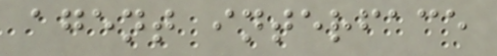agent interface
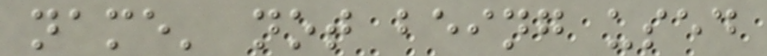name' not being used
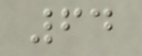64
